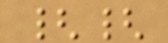{{
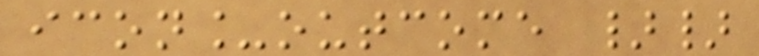icon_outcome }}
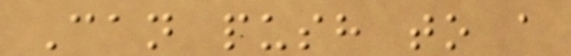Can push to a
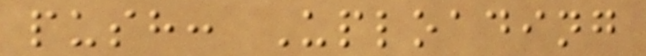push: Uploading
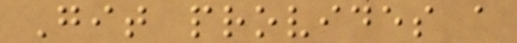Git provides a
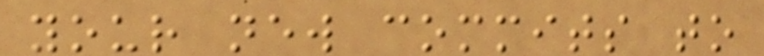your new commits to
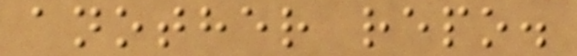another repo.
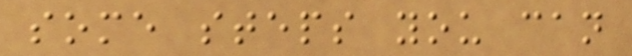some steps you can
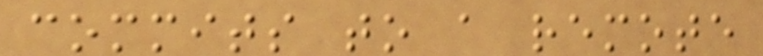commits to a remote
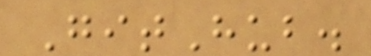GitHub.
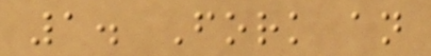1. Fork an
